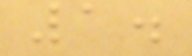1.
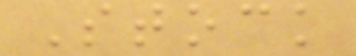Stock
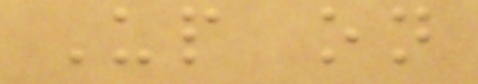Up on
